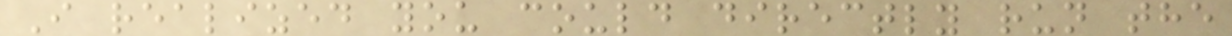I realized you could directly run the
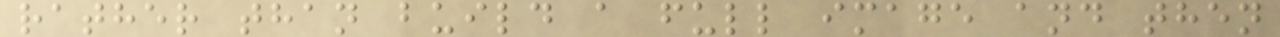rather than build a full image and then
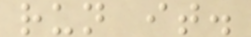run it.
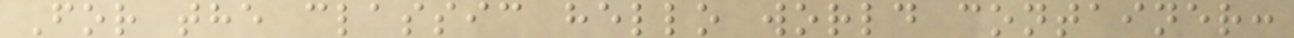For the classic hello world container:
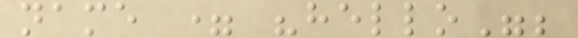name = "hello";
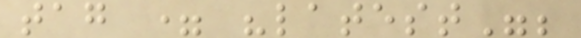tag = "latest";
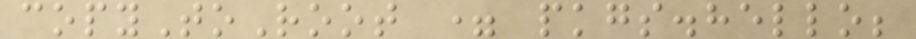copyToRoot = pkgs.hello;
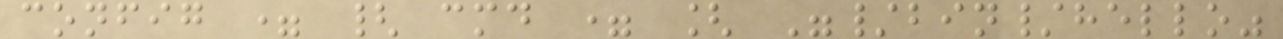config = { cmd = [ "/bin/hello"
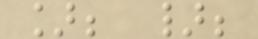]; };
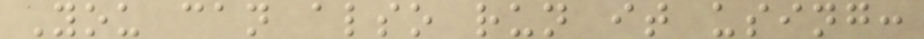You can also run it using:
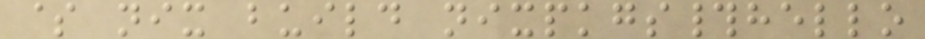$ nix build nixpkgs#hello
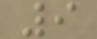9
